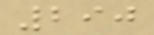290
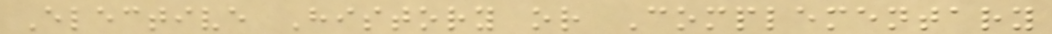Elective History or Complementary
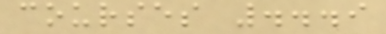courses ...9
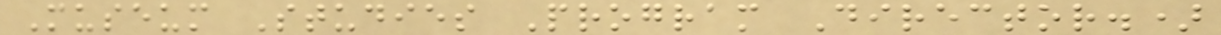Museum Studies Program Director.)
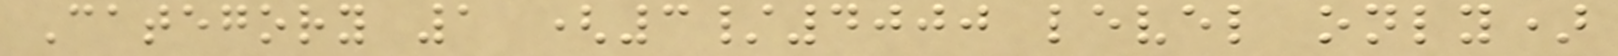Category 1 (3/4000 level only)
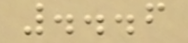...6
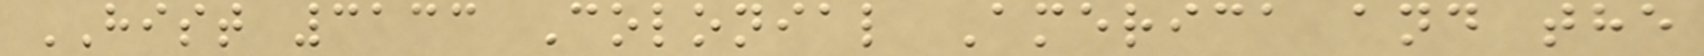HIST 3133 Colonial America and the
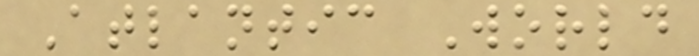Atlantic World
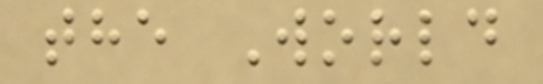the World
